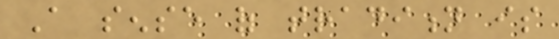A sense of tradition is
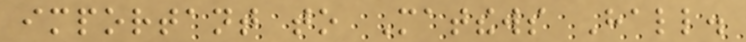important to Matthews Hall.
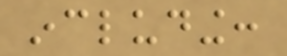including:
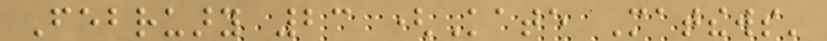February 23 (Kate Matthews'
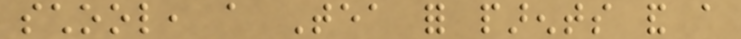school, a Tea for parents and a
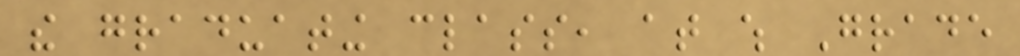the graduating class, at which Grade
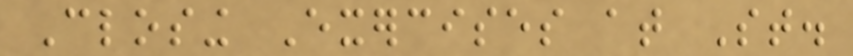Closing Exercises at St.
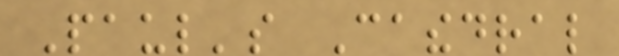Paul's Cathedral
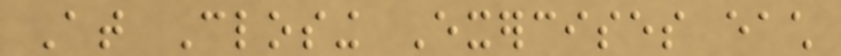At Closing Exercises each
